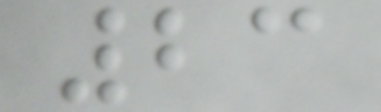23
